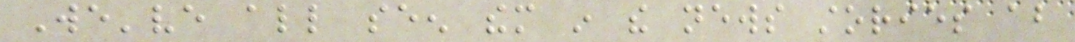We've all seen them in the news stories about
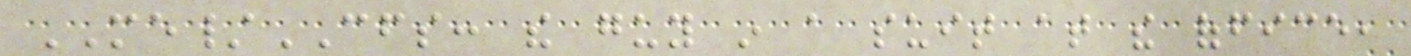ME/CFS: the guy in a suit at the office,
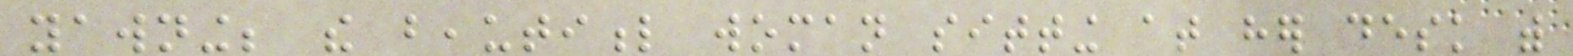yawning; the beautiful woman sitting at her desk with
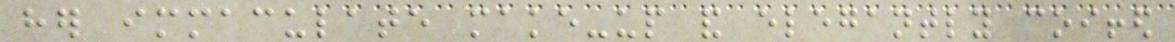her immaculate make-up and elegantly coiffed
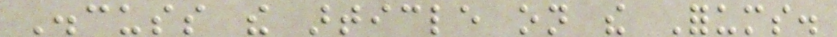Discuss the article on the Forums.
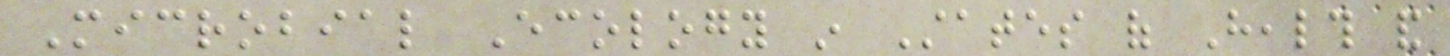Microbial Ecology in States of Health and
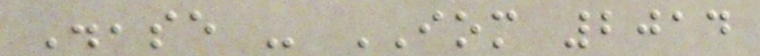Disease - IOM 2014
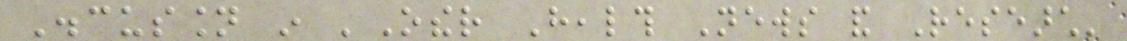Discussion in 'Other Health News and Research'
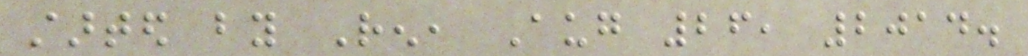started by Ren, Aug 26, 2014.
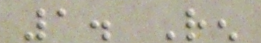1. Ren
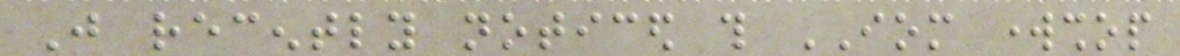Just recently noticed this IOM workshop
